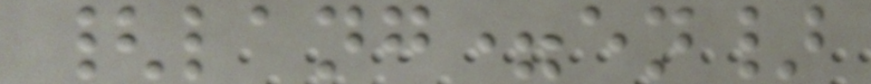{lang=en}
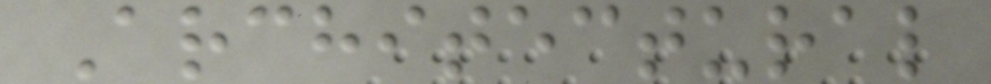Architectural
